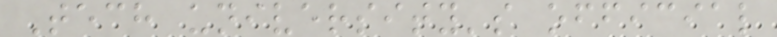Tech university's official
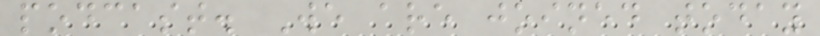podcast. We are joined today
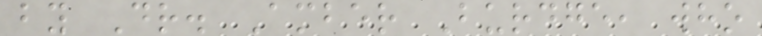by Dr. Amber Burdge, who
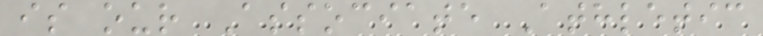is our Associate Athletic
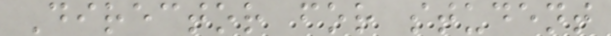Director for student
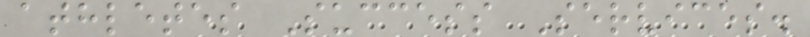athletes Success Services.
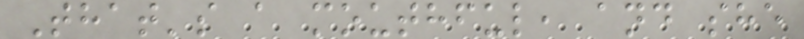That's a mouthful, and she
